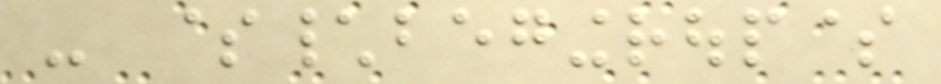- $\begingroup$
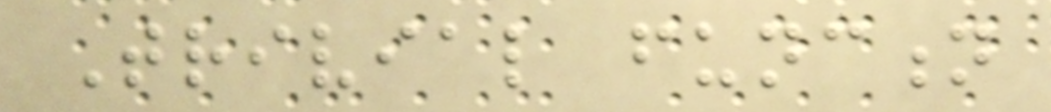Trivial function
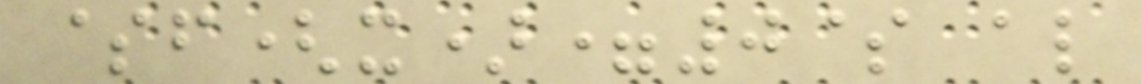$f(x)=0$ also
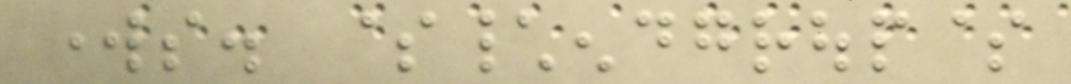works. $\endgroup$
